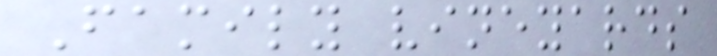Family vineyards
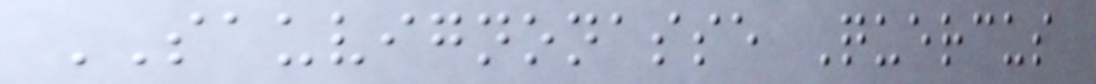SAUVIGNONASSE Quercus
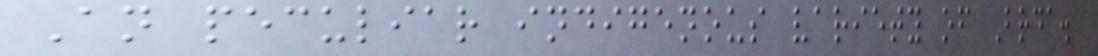An peculiar indigenous variety of Brda.
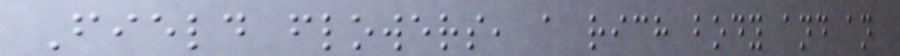Field flowers, a rich body and an
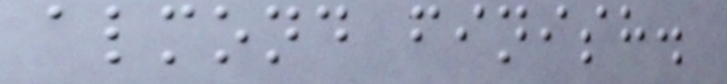almond finish.
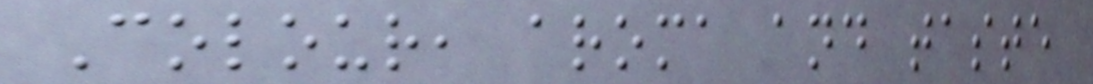Colour, aroma and taste
